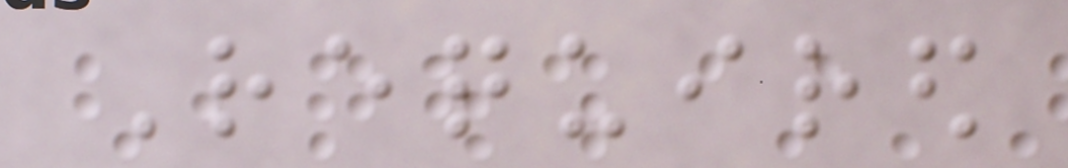Required
